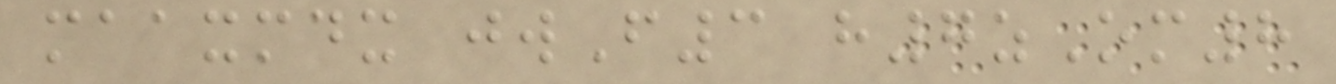maaxmdx jwF3 h7zOm8
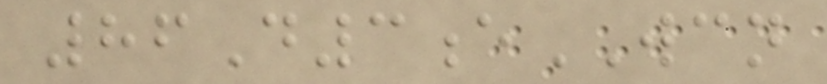86D3eWCN
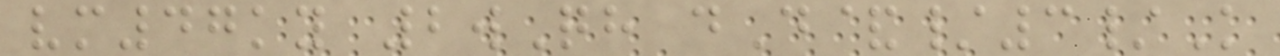vm47ky 2wQh dD&/3/K
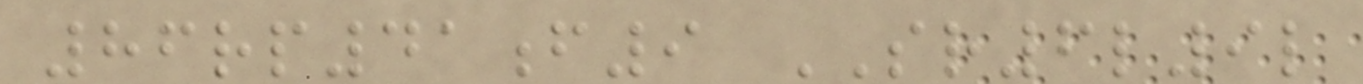86rp41f9 SR6l9l
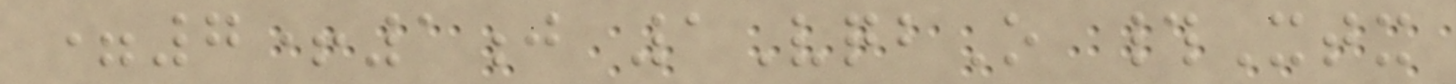=7+1j 1VqbO #Xtx
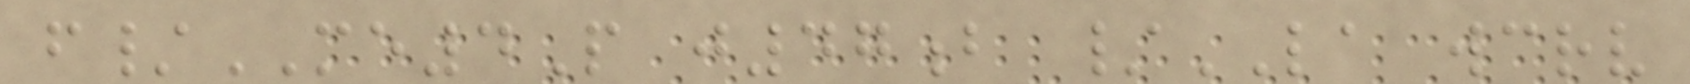f/ME4P j47b /LA wcrv
